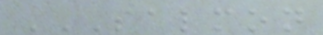SALMON
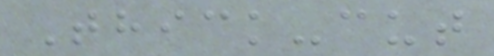Thick-cut
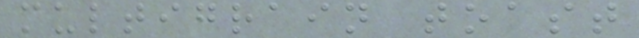multigrain toast
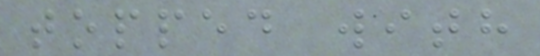topped with
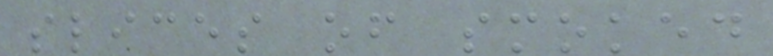slices of smoked
